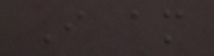I am
